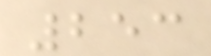253
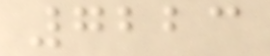7223
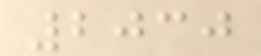2030
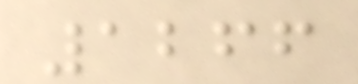1266
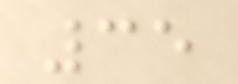35
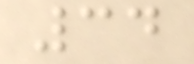34
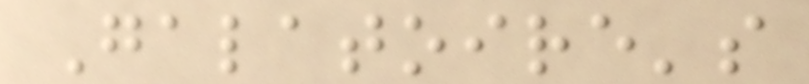Galatoire's
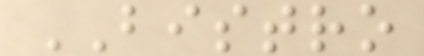BISTRO
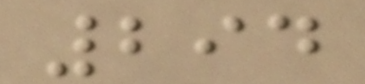294
